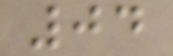04
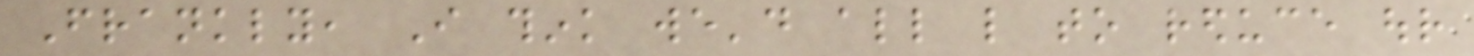Frankly, I think we'd all like to reduce our
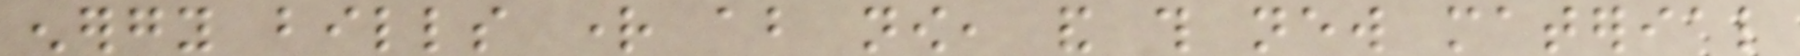energy bills right about now, and this new material
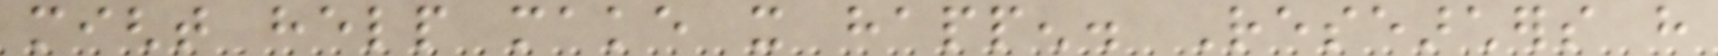might help make it happen. Researchers have
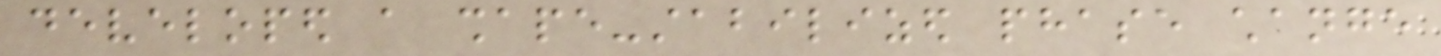developed a shape-stabilized phase change
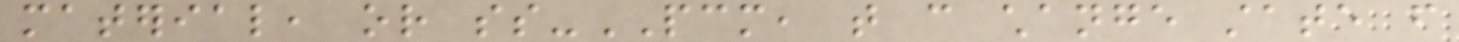material, or ss-PCM, that can change state from
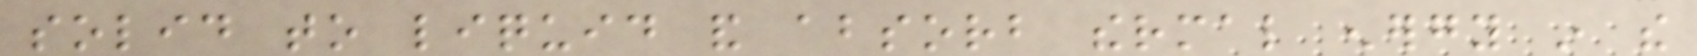solid to liquid and absorb thermal energy in the
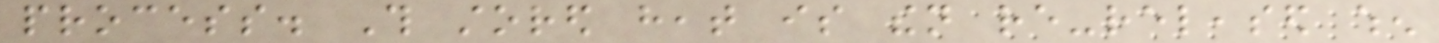process. This stored heat is then re-released when
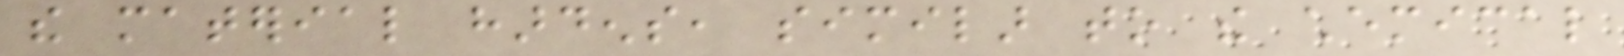the material hardens, similar to the chemical
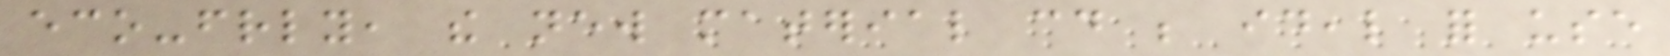eco-friendly, the new material could be ideal for use
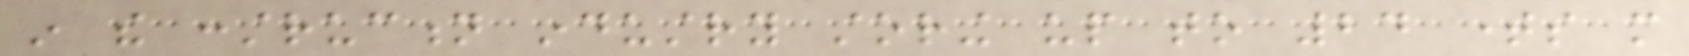in the construction industry storing up to 24 times more
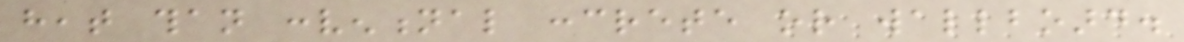heat than conventional concrete or wallboard.
